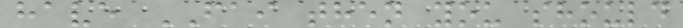have FAI then you should
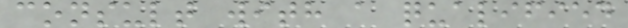consult with a qualified
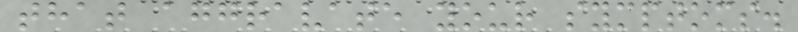that aggravate your symptoms.
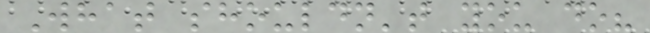What shouldn't you do?
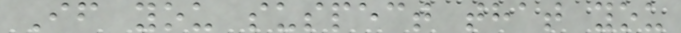If you suspect that you
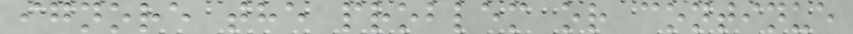ignore the problem or continue
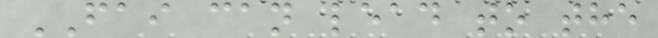FAI can lead to the
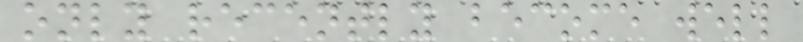only recently become well
